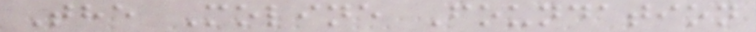The Moline Foundation
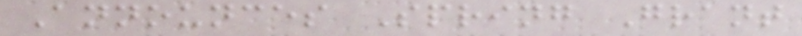Announces Spring Grant
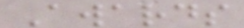Awards
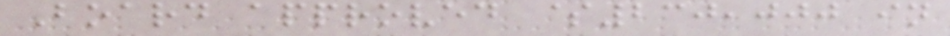Board approved $230,000 in
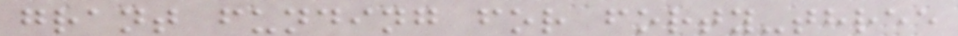grant funding for forty-three
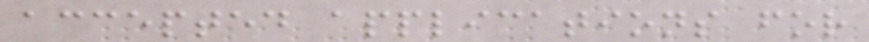accepted applications for
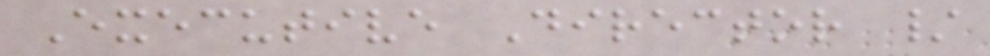Executive Director /
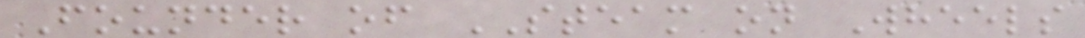Founder of STEAM on Wheels
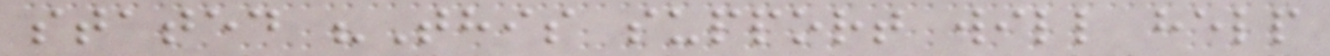stated "This support will help
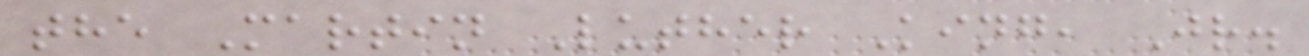the Martin Luther King, Jr.
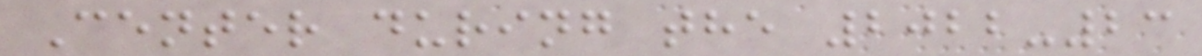Center during the 2022-23
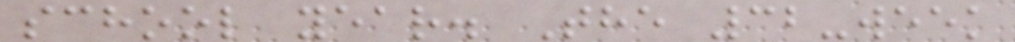school year. The 32-week
